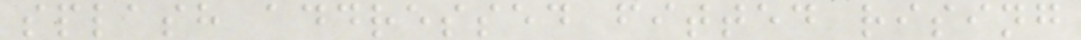splash addressed fitted rising
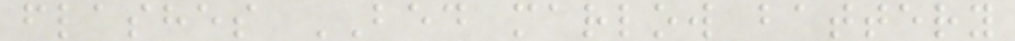flashes BED marlow battery
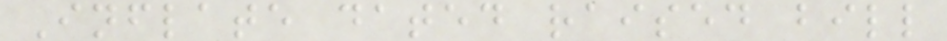Inflate dated raised bill
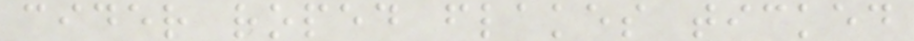cider roped flakes ticked
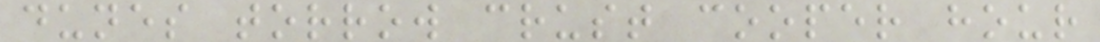dunes torrow crust cooper hour
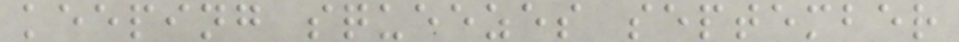keeping squeezes september
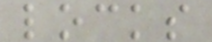locks
